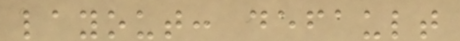layout: default
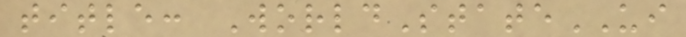title: WorldStateUI
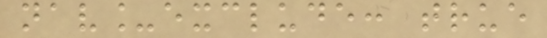nav_exclude: true
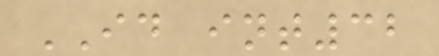ID int32
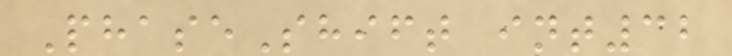PhaseShift int32
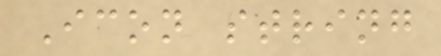Icon string
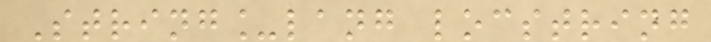String_lang locstring
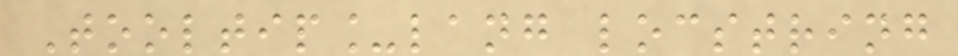Tooltip_lang locstring
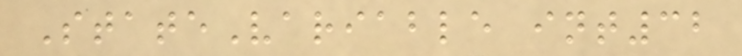StateVariable int32
